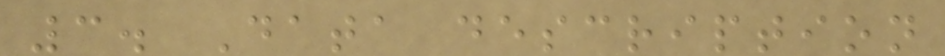3. Data description
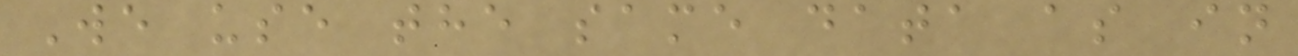We use the same data as in
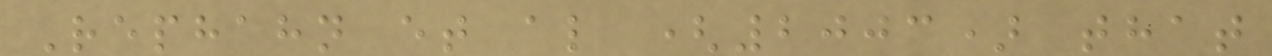Rephahn et al (2003) that
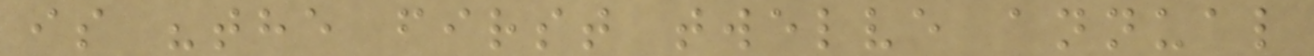is "the first twelve annual
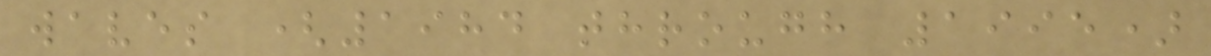waves (1984 through 1995)
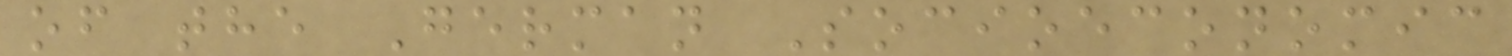of the German Socioeconomic
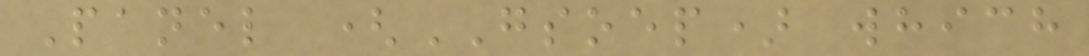Panel (GSOEP) which
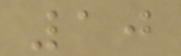10
